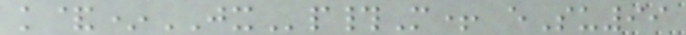k&*JXp#M+ eSu99
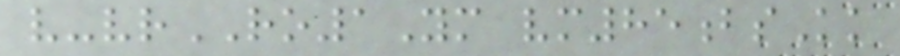v-vrRO1Ym vm85bsKk
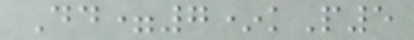Dd=7*kP5
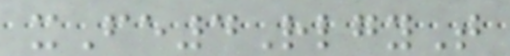xFe4RlgyT
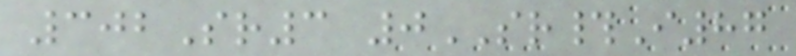302Sr3 0SR#I87
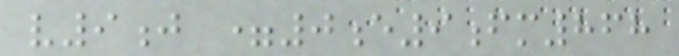v9j =0e9fm868
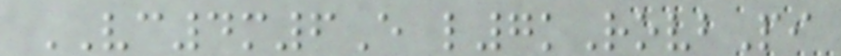VC4m6E l7kRovbPi
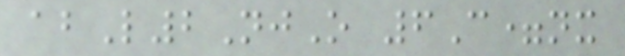abL2NjO 6C=nx
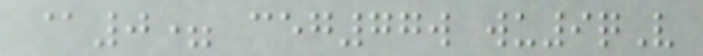@0= ceg77w wu9qV
